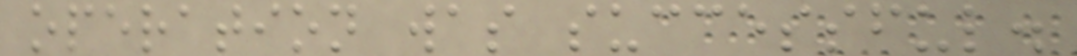operation was successful.
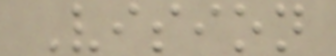Vision
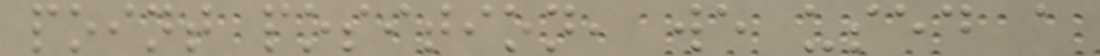point position, we used a
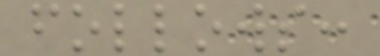follows:
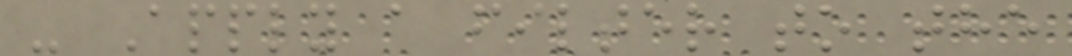- Apply a filter to the
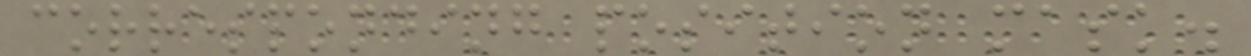corresponding position mask.
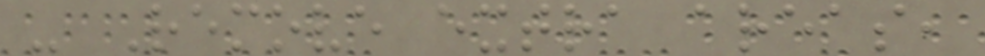- Remove extra areas,
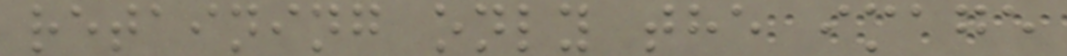retaining only the image
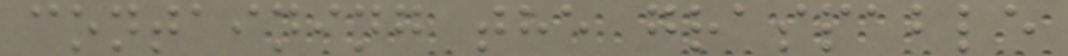containing the graspable
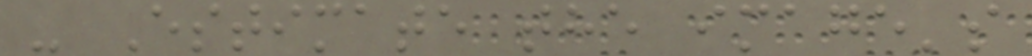- Estimate the image's
